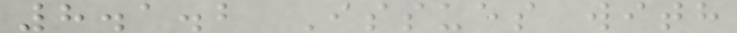8.1.2 Issues with
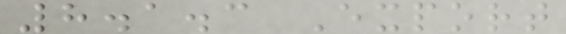8.1.3 Export
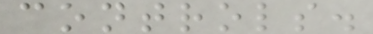controls.
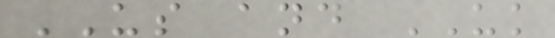US and UK
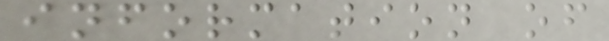information of
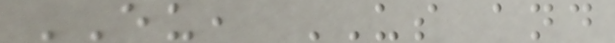EU, US and
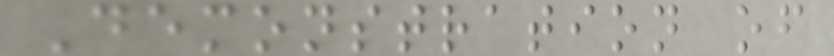Demonstration of
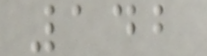142
